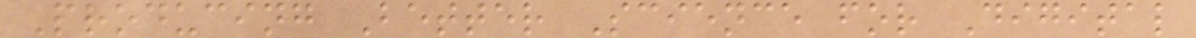Producing Better Science for Digital
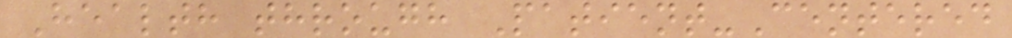Health through Patient-Centered
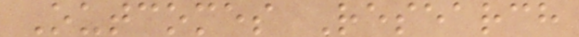Outcomes Research
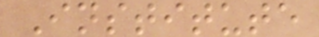Institute
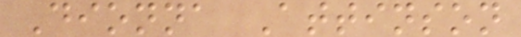Dionna Attinson
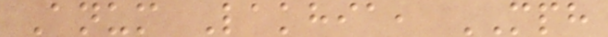Anum Lakhia, MPH
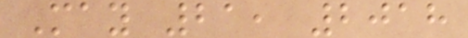May 21, 2018
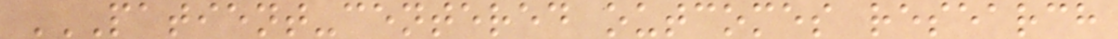PATIENT-CENTERED OUTCOMES RESEARCH
